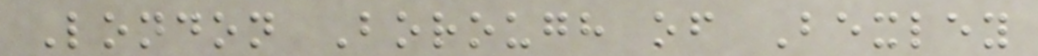London Borough of Bexley
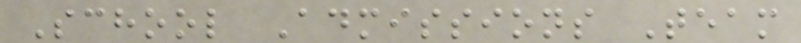School Admissions Team
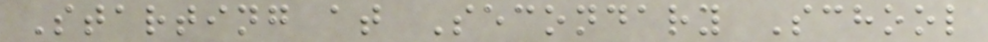Starting at Secondary School
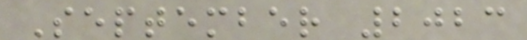September 2023
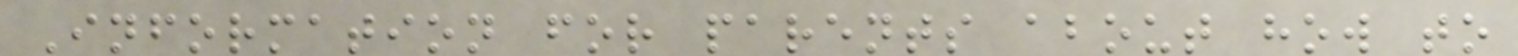Information for parents about how to
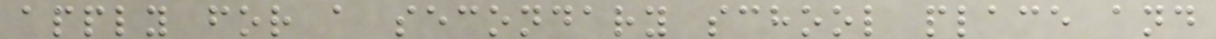apply for a secondary school place and
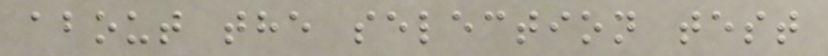about the selection test
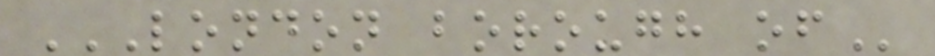LONDON BOROUGH OF
